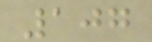107
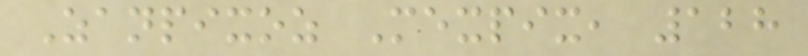Zanpixoz Mexpix, 128
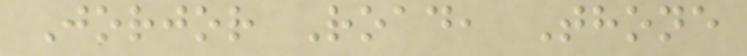Jorjor Road, Thone
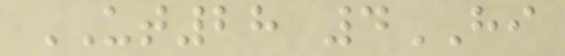UT28 4HI
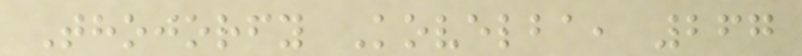Thojorfy Kovelba, 267
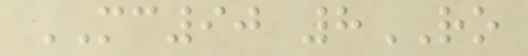MC90 8RO
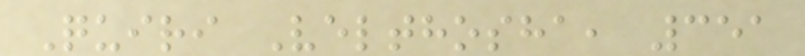Quiri Velthosha, 351
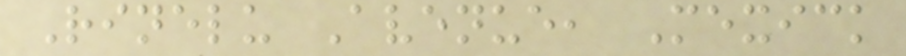Rinelu Avenue, Mexick
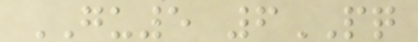GU5 6PQ
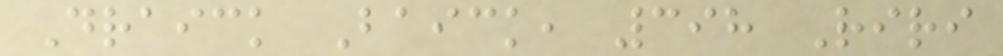Draick Baick, 398 Riri
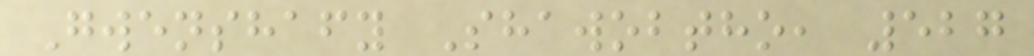Gwenshafy Shawobtho, 527
